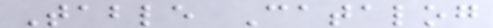Table Catalog
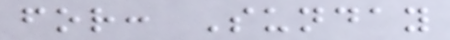for: Sunday
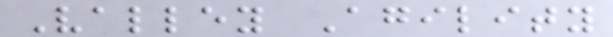Valley Agility
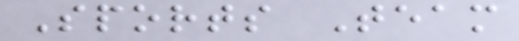Sports Team
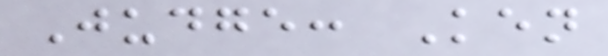Judge: Ken
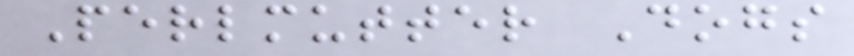Perlmutter Dogs
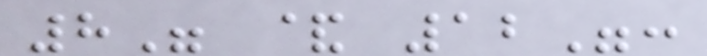8" & 12":
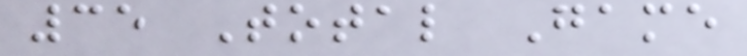35 Total Game
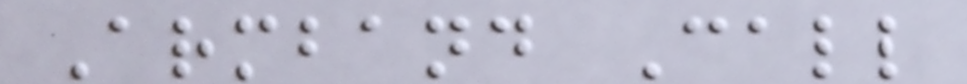Armband Call
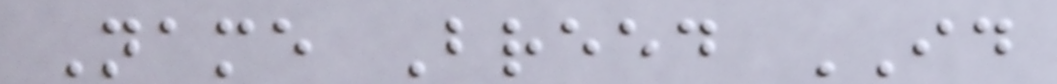Name Breed ID
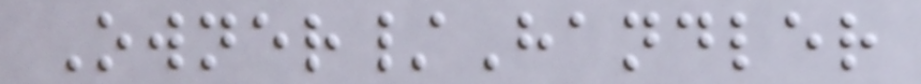Owner/Handler
